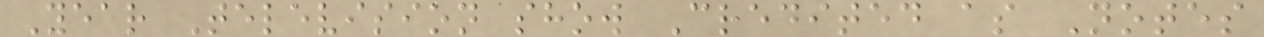Year Television show Credited as Notes
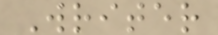Writer
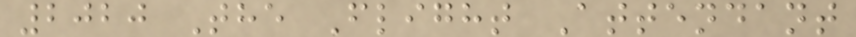2020 The Flight Attendant
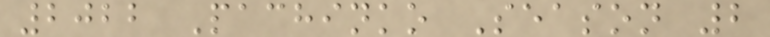2022 Pachinko Season 2
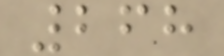268
